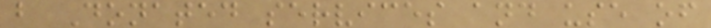b Donated services and use of
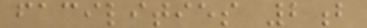facilities 2b
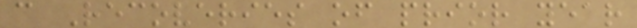c Recoveries of prior year
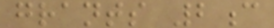grants 2c
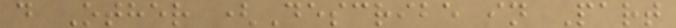d Other (Describe in Part
